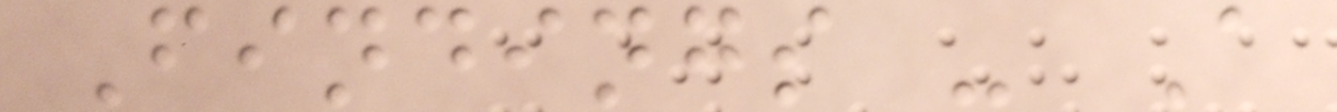Findings - A
